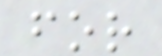for
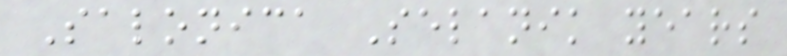Salonica Selanik years
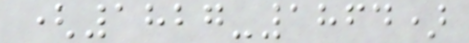(1827-1864)
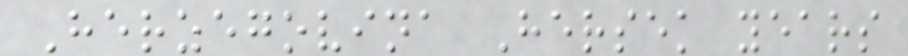Herzegovina Hersek years
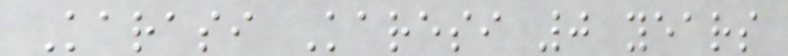Karasi Karesi 0 years
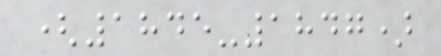(1845-1847)
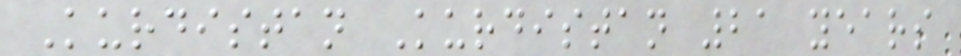Kurdistan Kurdistan 21 years
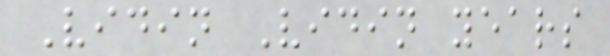Vidin Vidin years
